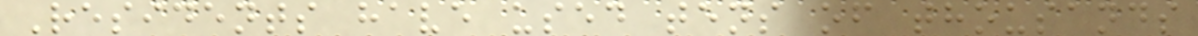Residents have used tens of thousands
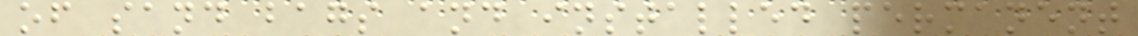of sand bags and installed permanent
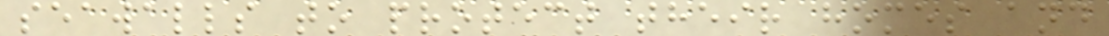seawalls to protect their homes and
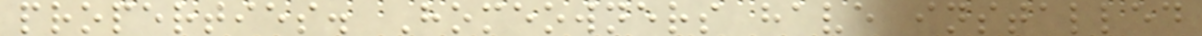properties. Homeowners have installed
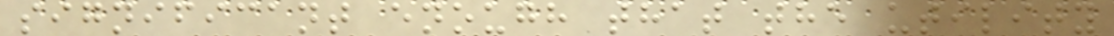significant enough that the utility
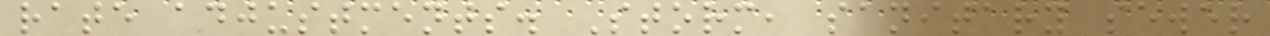rate adjustments. Storm, sanitary sewer
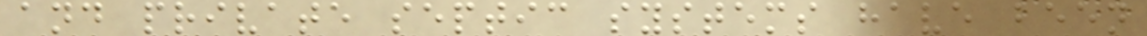and private septic systems have been
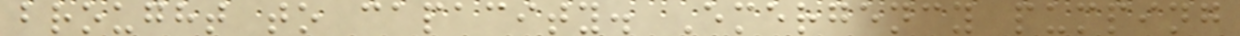brought to capacity. Emergency pumping
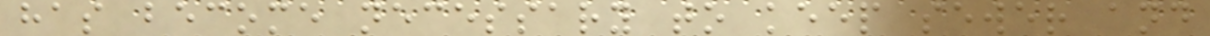has become necessary to keep sewer and
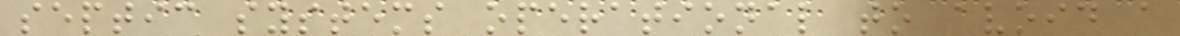septic systems operational to avoid a
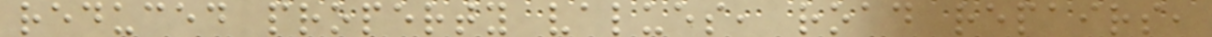reduced property values, road repairs,
